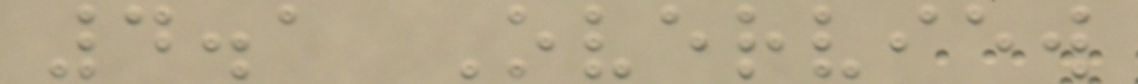4.1 Overview
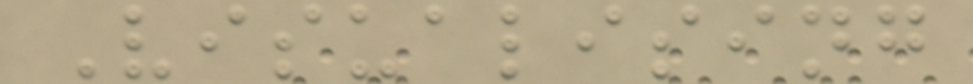Visualising
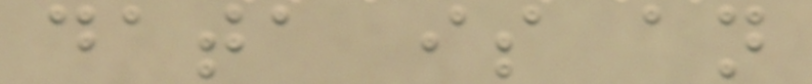data is an
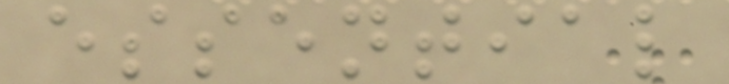essential
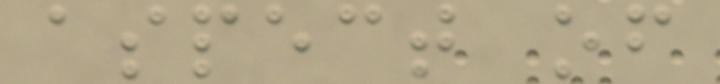aspect of
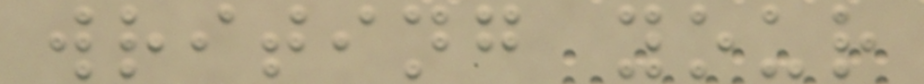writing your
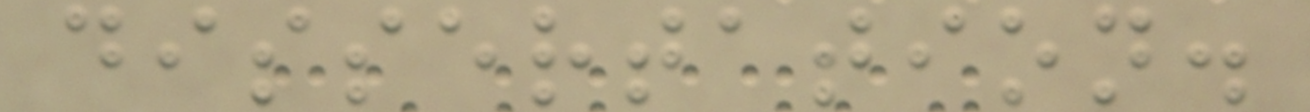dissertation.
